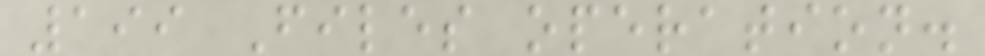199 Files operation.
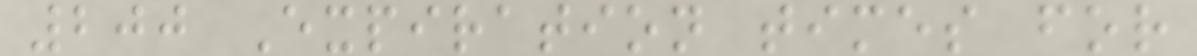200 Expiration times for
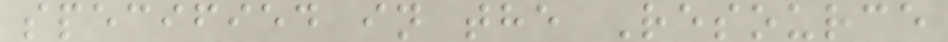specified in the Resource
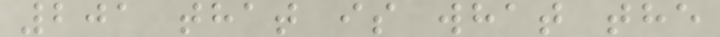201 that is what the
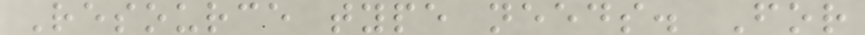Resource type needs. For
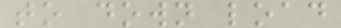to down load
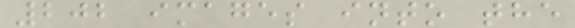202 images into the
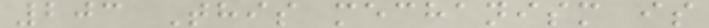203 This mechanism is
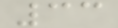33
